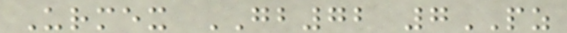Urmex GB72 7PZ
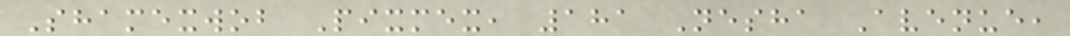Shamexwob Pixmex, 181 Nesha Avenue,
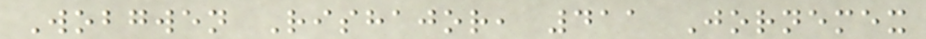Wobgwen Rishajor, 411 Jornemex
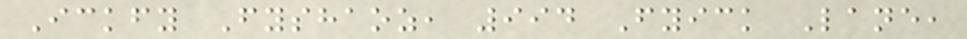Ickfy Fyshaoz, 994 Fyick Lane,
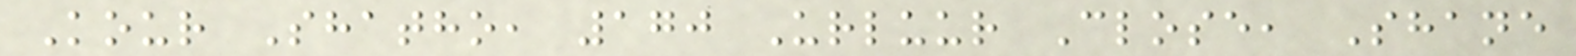Kour Shatho, 170 Urluur Close, Shane
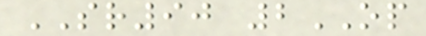SR90 2OP
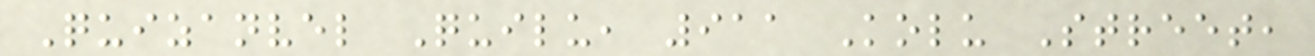Quizanvel Quilu, 911 Kolu Street,
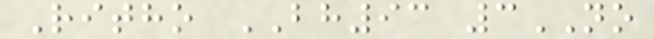Ritho BH93 3NO
